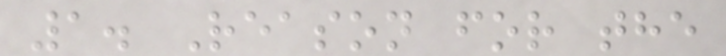1. Reason for the
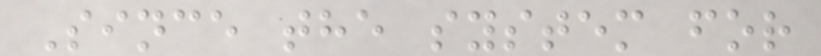Since the system for
